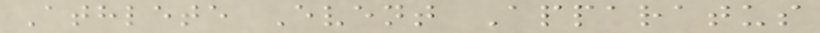Athlete Event Apparatus
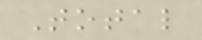Total
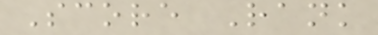Score Rank
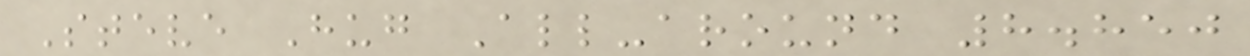Steve Hug All-around 8.850
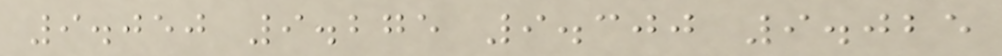9.050 9.275 9.300 9.025
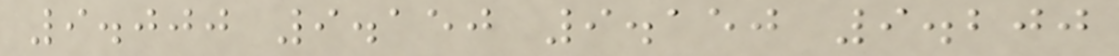9.000 9.150 9.150 9.200
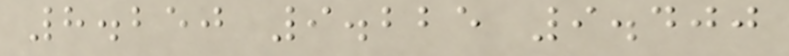8.250 9.225 9.400
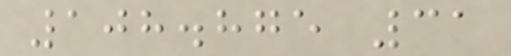108.875 31
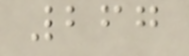267
